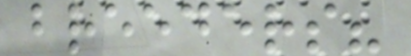breeders?
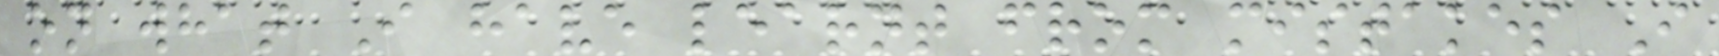on what I have learnt from mistakes I
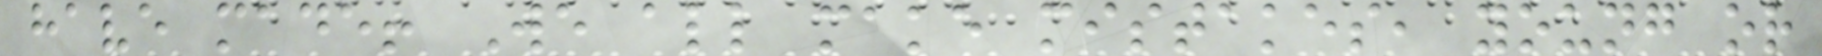have made! We all make mistakes, young or
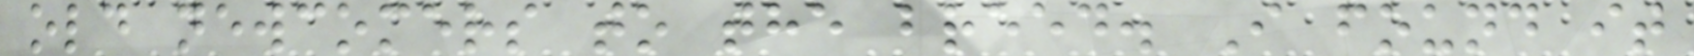old newcomers to the breed. I found it
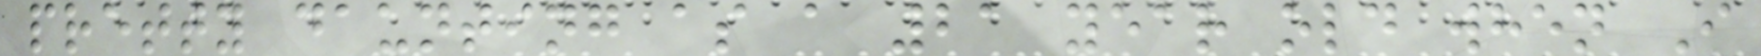pretty daunting as a 21 year old when I
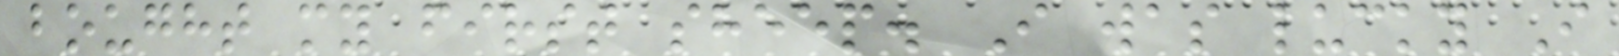bought my first sheep. I was lucky I
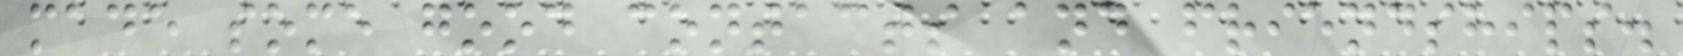made some good contacts and friendships.
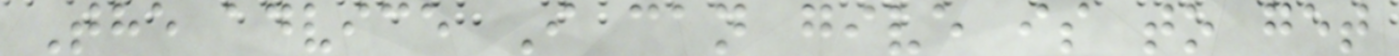The advice I can give is to get
